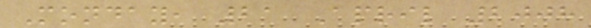Monday, 21 April 2008
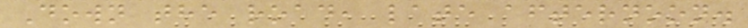Down the road, late afternoon.
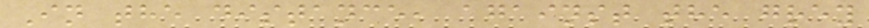In the distance, against the grey
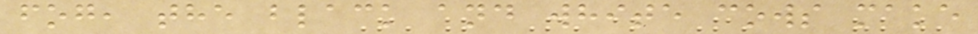fog, the black and white cows make
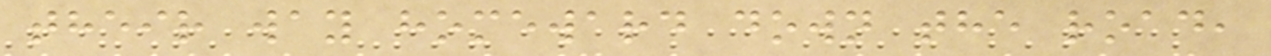their way homeward down the road,
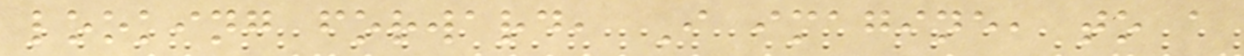looking forward, I imagine, to a
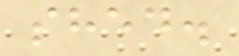shed.
